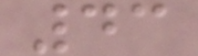43
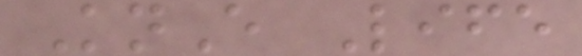KnE Life
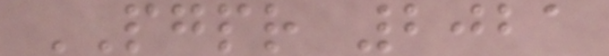PGPR 2021
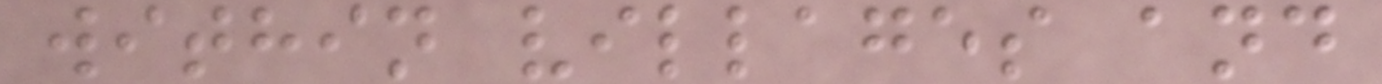within villages and
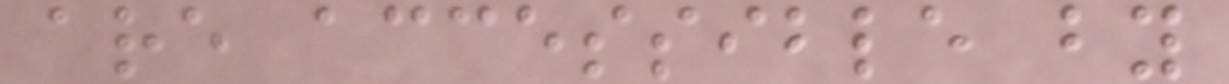are accessible by
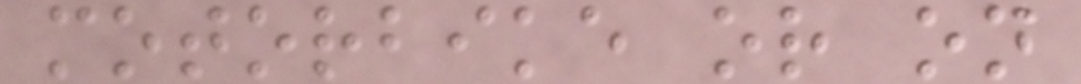motorbike or on
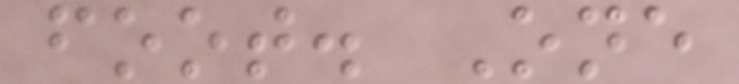foot. One
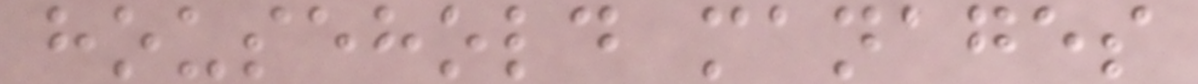household manages
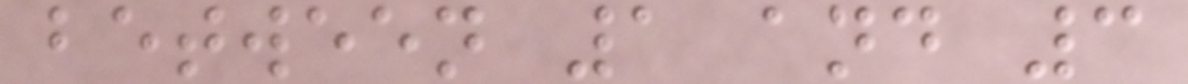between 1 and 3
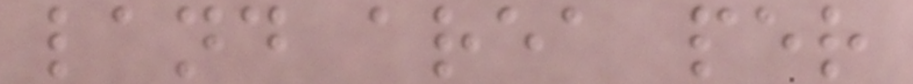land area per
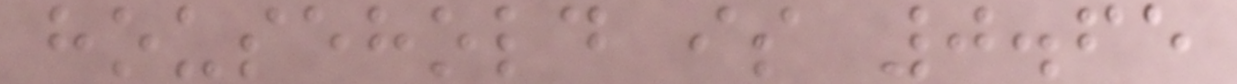household is 0.65
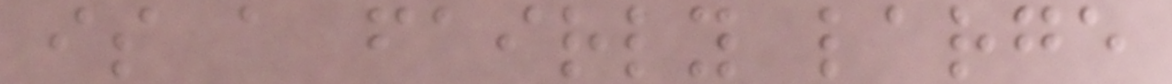is a fairly large
